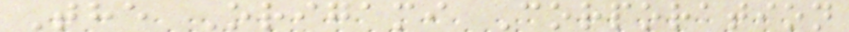The Origami Corporation
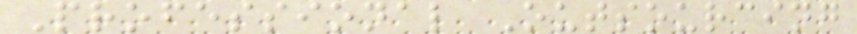Professional Outsourcing
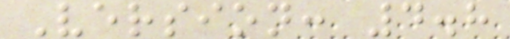Version: 4.8
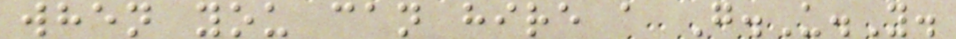when you can hire a G.U.Y.
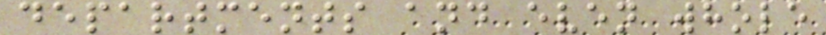departments and even whole
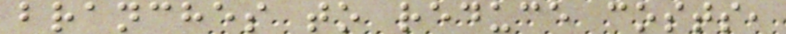branches to reduce costs,
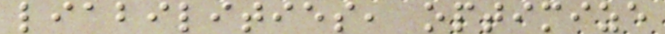liabilities, optimize
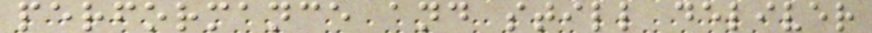performance and still deliver
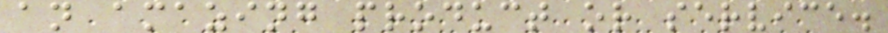an amazing product or service.
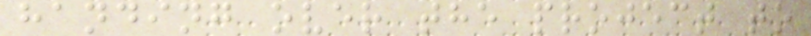handing over the project to
